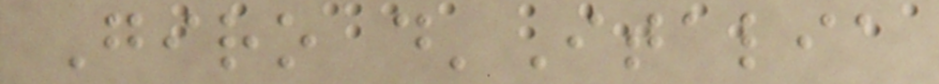Giro d'Italia
